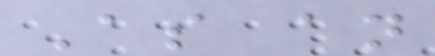As an
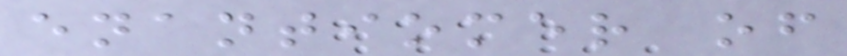enantiomer of
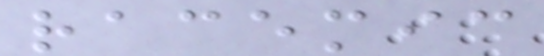racemic
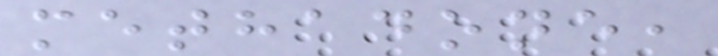methadone,
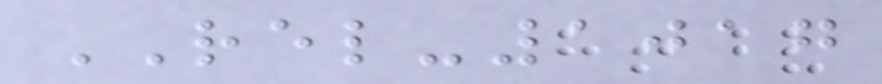REL-1017
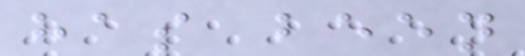has been
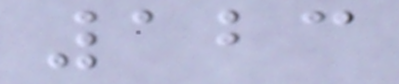123
